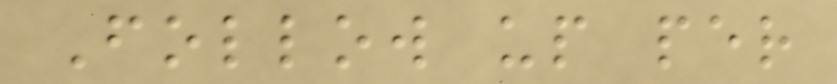Follow up per
